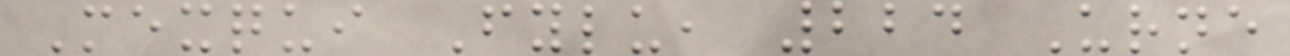Mexqui Fylu, 224 Urne
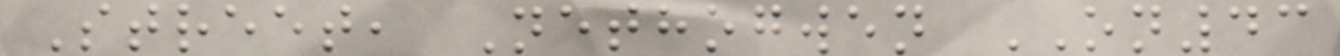Street, Nethogwen ON43
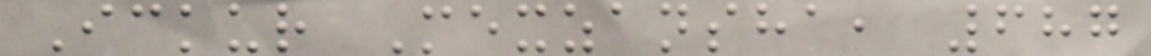Ickur Mexzansha, 687
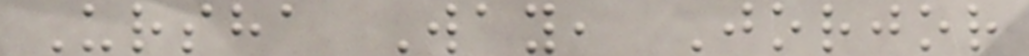Ursha Way, Jorjor
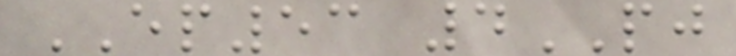EP53 4PJ
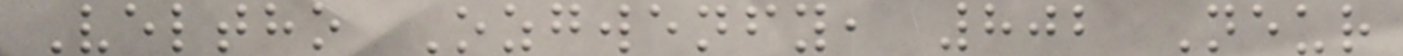Veltho Ozgwenfy, 802 Neur
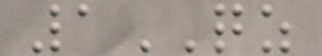1QZ
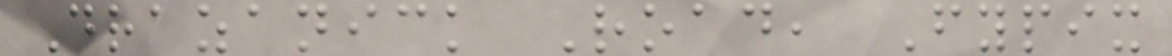Drazanick Road, Fypix
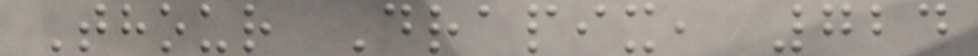Thour Drapix, 724
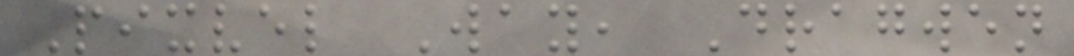Pixvel Way, Dragwen
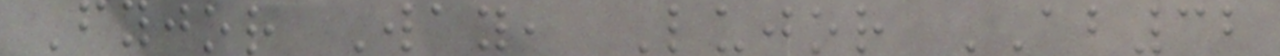Fyjor Way, Lujor AB32
